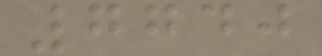7740
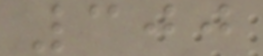300
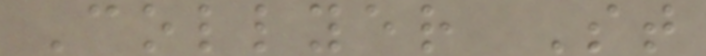Collyer St
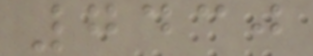7430
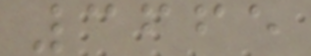3665
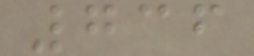736
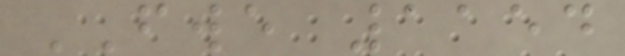FWE 1154
